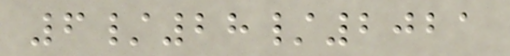6/28/2021
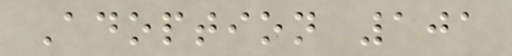Adoption 101
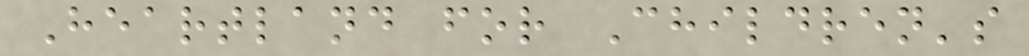Heartland for Children's
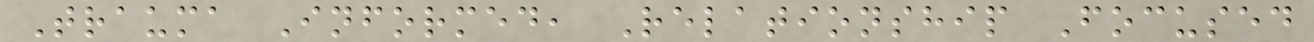Trauma Informed, Relationship Focused
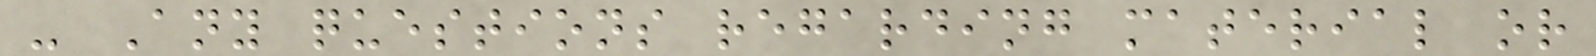- Any questions regarding material or
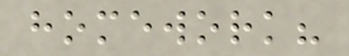homework?
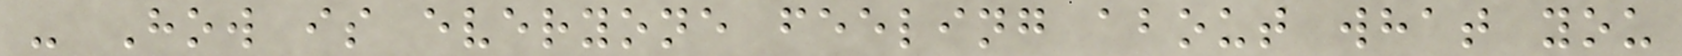- How is everyone feeling about what you
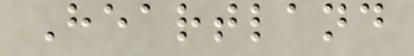Heartland
